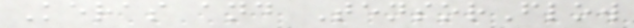Keras and TensorFlow
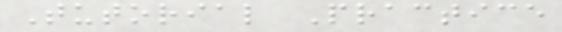Tutorial Practice
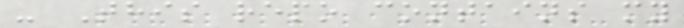- This repo contains my
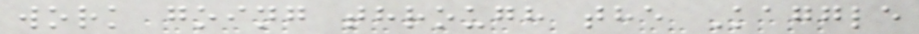work going through the Kaggle
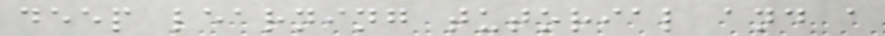deep learning tutorial and a
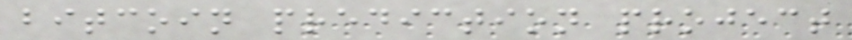bitcoin prediction project
